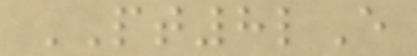PT8lE
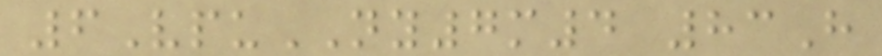6VpuNY7m4 83H
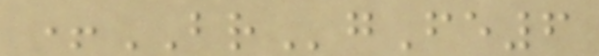+BRgFe6
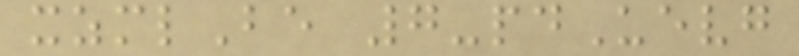xzmlBe 7-pdUevg
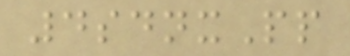4sdnxPp
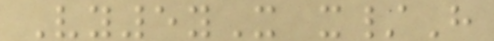Vy5yX x/H
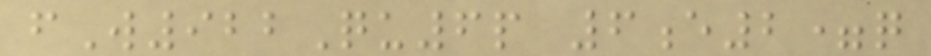fW922Qu6p 6e2=q
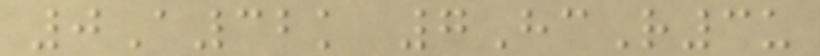0A32k 7HcR3u
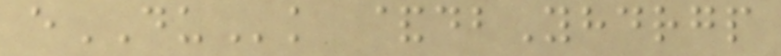eDUk &dbYhdrgp
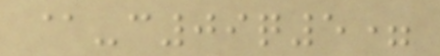@-c09q5=
